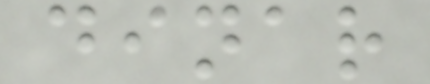dinar
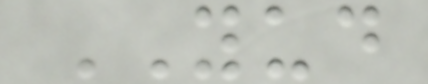YUD
